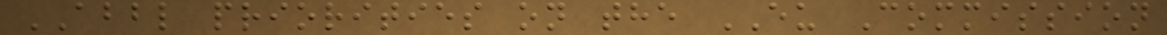ABBL priorities on the EU Commission
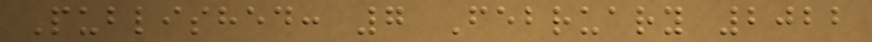Published: 7 February 2022
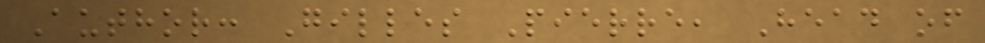Author: Gilles Pierre, Head of
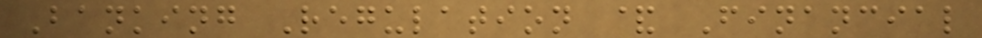Banking Regulation & Financial
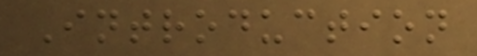Introduction
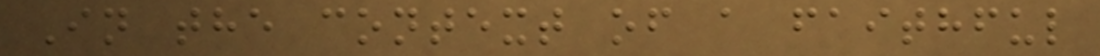In the context of a faithful
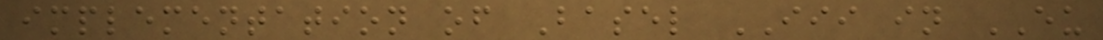implementation of Basel III in EU
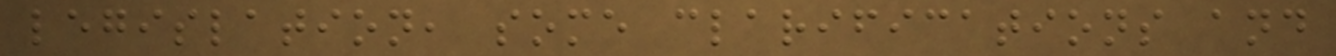legislation, some clarifications and
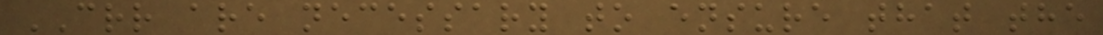CRR are necessary to ensure that the
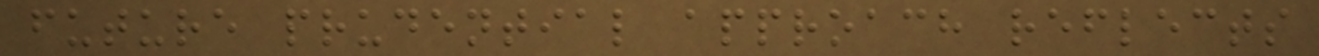future prudential approach reflects
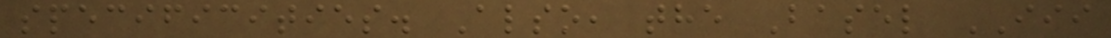specificities. Also, the Basel III
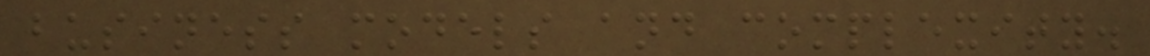business models and complexity.
